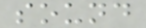sound
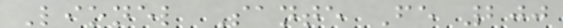Lionel Sante Fe 200
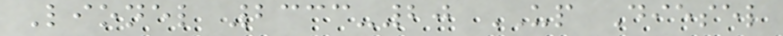Lionel 2333-20 UP Diesel
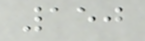150
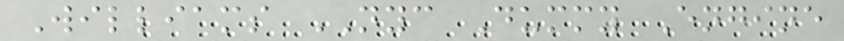Williams NYC Dummy Engine
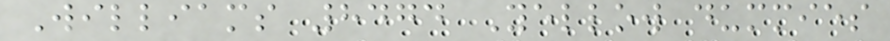Williams 8474 Yellow dummies
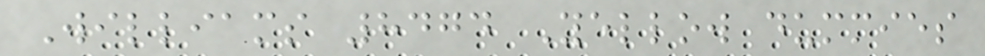Williams 8474 Yellow dummies
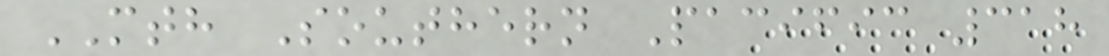MTH Southern Pacific 318
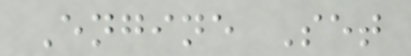Engine Set
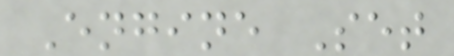Engine Set
